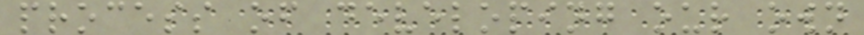process of developing our own
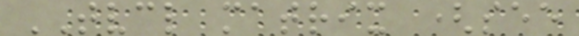TVCL matrix (see
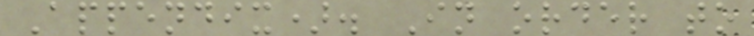Appendix). In order to
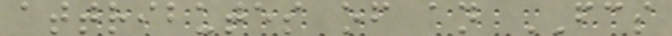attributes of an FCS
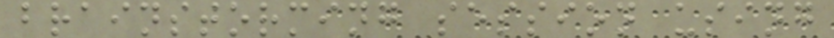brainstorming session using
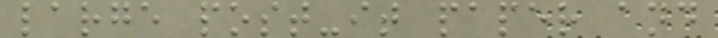large post-it paper and
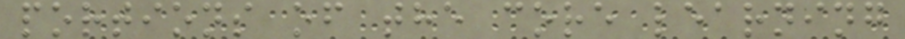portions of the core learning
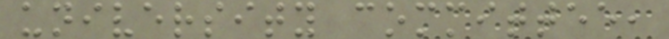university committee,
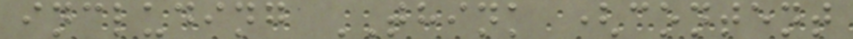including THINK (content
